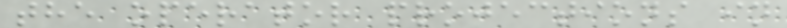the operator projections in
